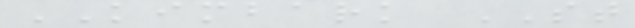KIMBARK ST
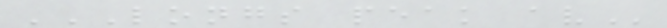LONGS PEAK AV
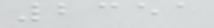2351
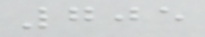705
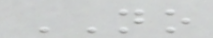NO
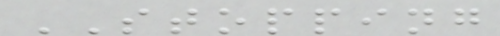STOPPING
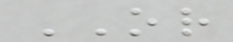OR
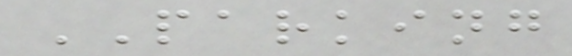PARKING
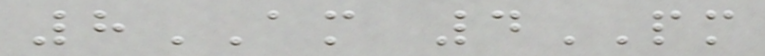8AM 4PM
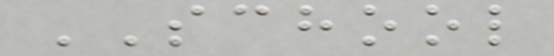SCHOOL
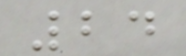24
